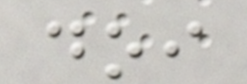doi
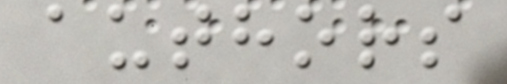authors
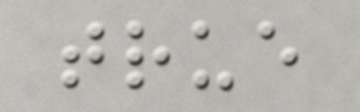true
